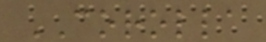COROLLA
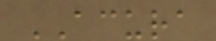ACURA
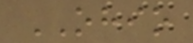OHIO
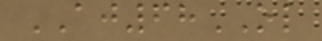AJ68OL
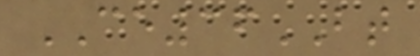CE36BT
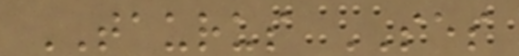TAURUS SES
